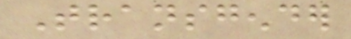Transgender
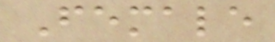Female
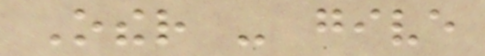Other - give
